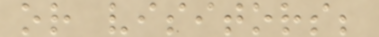or visitors;
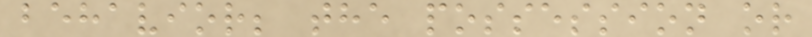behavior; the possession or
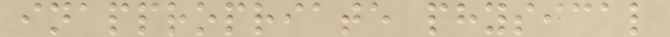inappropriate physical
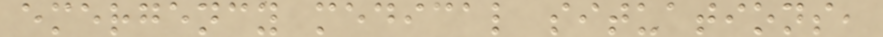emergency medical situations,
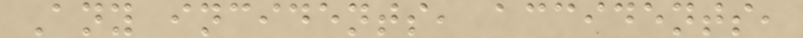Any incidents, accidents,
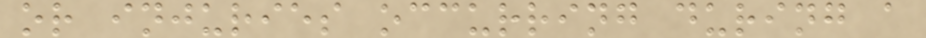or injuries occurring during a
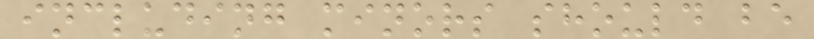including minors should be
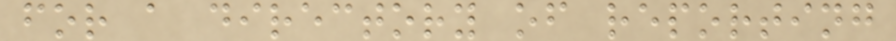for a directory of reporting
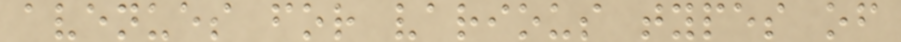avenues for various types of
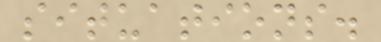situations.
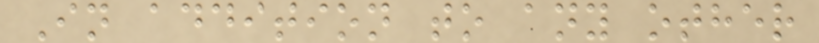In addition to any other
